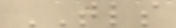TLS
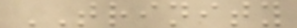TRINITY
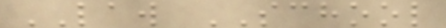LAW SCHOOL
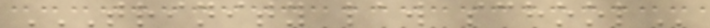TRINITY LAW SCHOOL
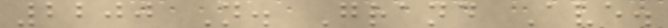2200 N. Grand Ave.
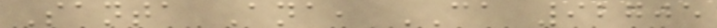Santa Ana, CA 92705
